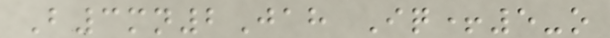B3mn2Jah Iq+5-o
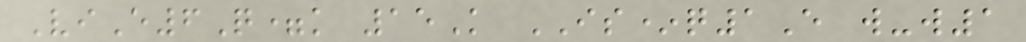ViE6Q=k 15K IS*q1E w-w1
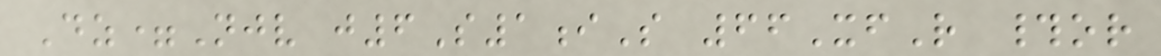Dz=Njv j6S1iS 66XfR #or
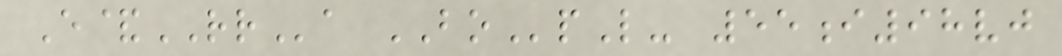E&RRa BOpL- 55i98vj
